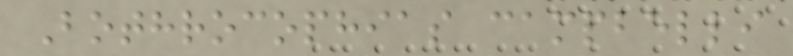Bothrocophias campbelli
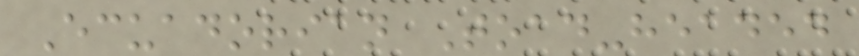Ecuadorian Toad-headed
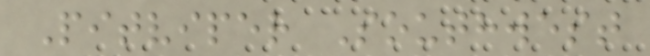Pitviper Southwest
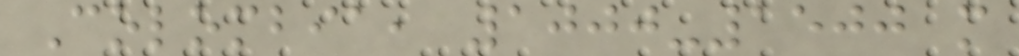Colombia, 1000-1500 m
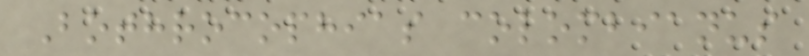Bothrocophias colombianus
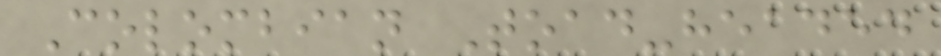Colombian Toad-headed
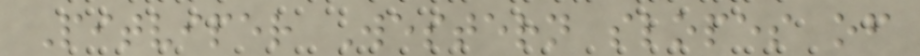Pitviper Western slopes of
